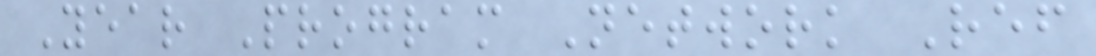Year Program Network Ref
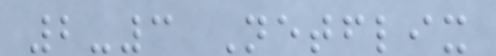2-3 Netflix
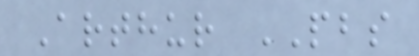Arthur PBS
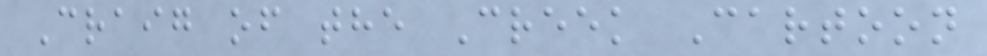Craig of the Creek Cartoon
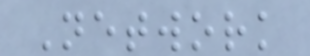Network
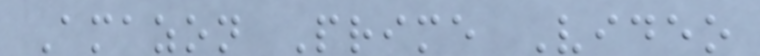Amazon Prime Video
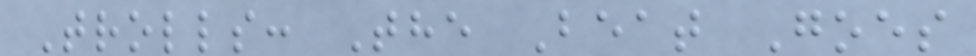Trolls: The Beat Goes
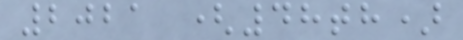2021 (48th)
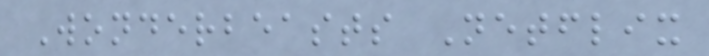Wonderbeasts Netflix
